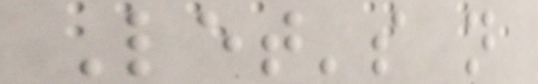Let's not
